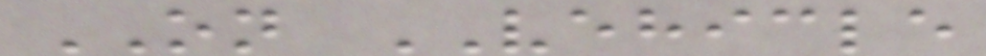ON VEHICLE
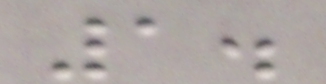1.
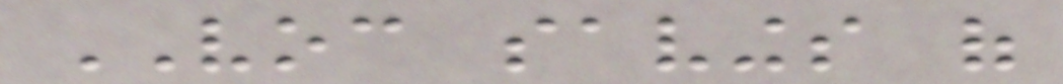VOC savings of
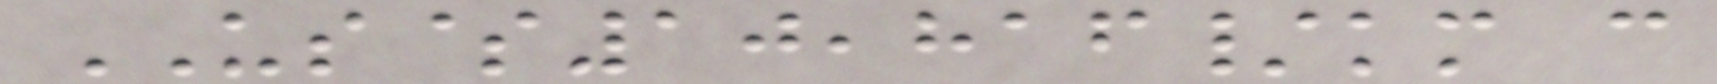US$10,816/km can
